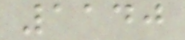1140
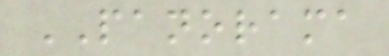PANORAMA
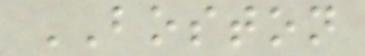BOSTON
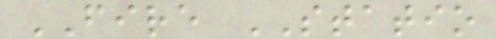FIRE STATIO
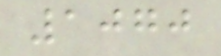1070
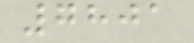7801
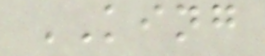KING
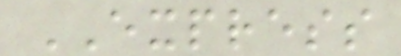EXPRESS
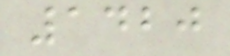1420
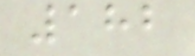182
